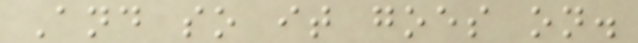And so it goes on.
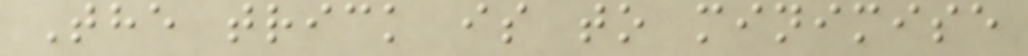The trick is to minimise
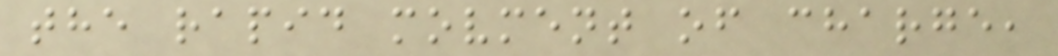the rapid movment of charge,
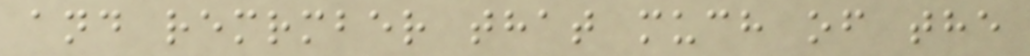and remrmber that much of the
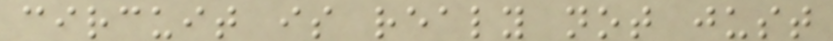circuit is realy not just
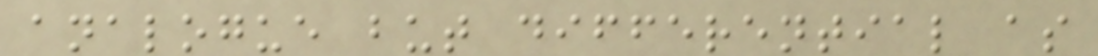analogue but differential as
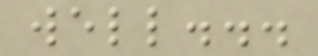well...
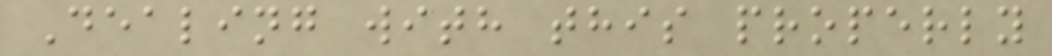Dealing with this properly
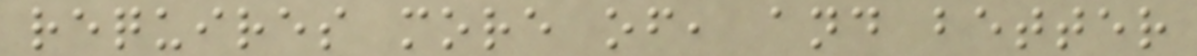requires more of, and better
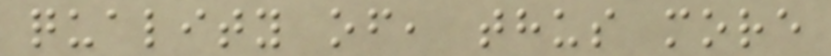quality of, thus more
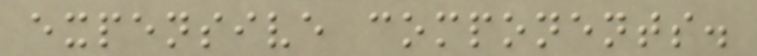expensive components.
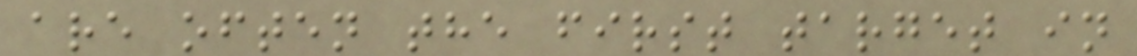are often the first target in
